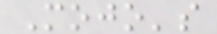Mojo's
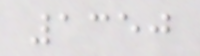1350
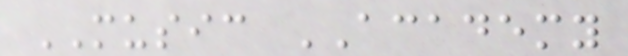MUSIC ACADEMY
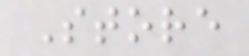Store
